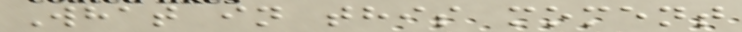What in this moment
